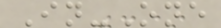In-One
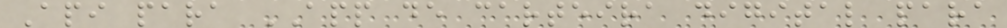Api para APP de carteira digital para
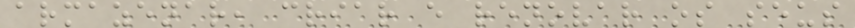armazenar, criar e renovar os seus
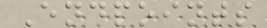Endpoints
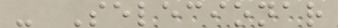- Selecionar
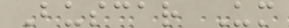Buscar Um
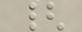{
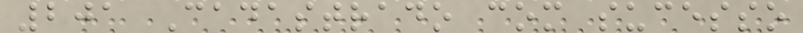201 Cadastrado com sucesso
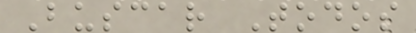Buscar Todos
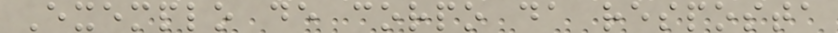Exemplo de corpo da resposta
